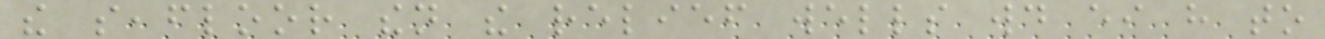the seafloor then the relief wells would either have to
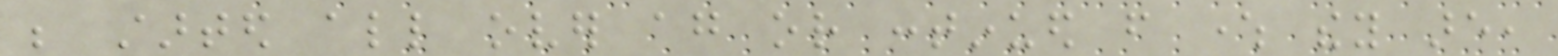be started all over again or continued from where they are,
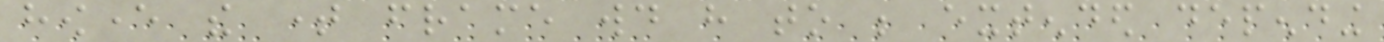however the time frame would have to be extended depending
